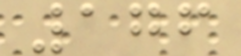176
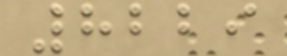8229
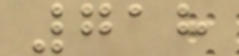718
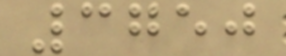3750
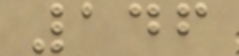146
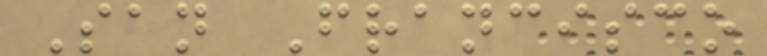San Francisco
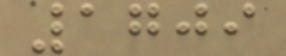1709
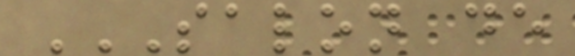SALON DE
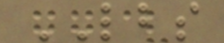LBS
